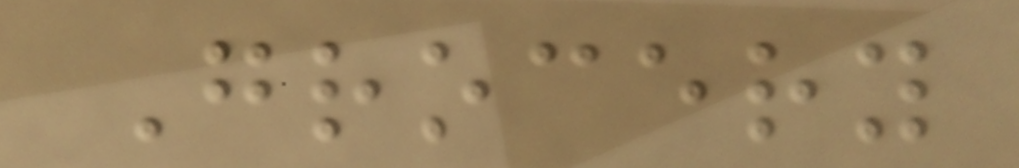Grocery
